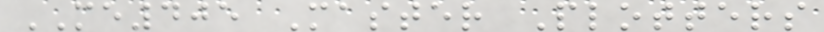ME405 Master Plotters
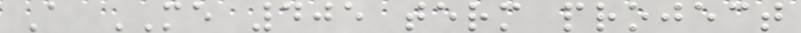A ME 405 term project
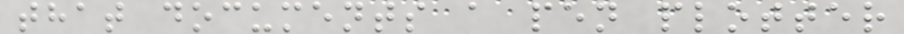that documents a pen plotter
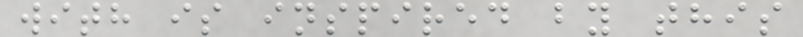with is inspired by this
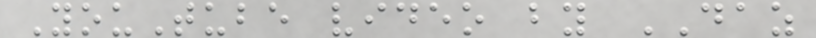YouTube video by DAZ
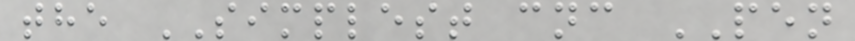the SIMPLEST cnc PEN
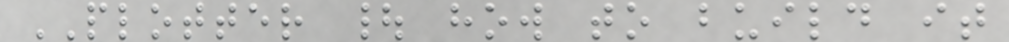PLOTTER | how to build it
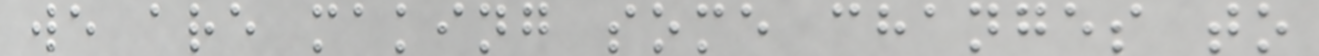we are making some changes to
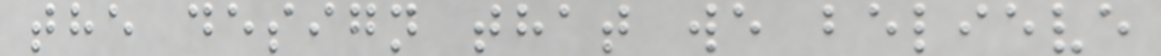the design that we believe
